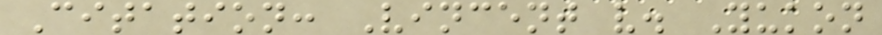Citation: Vincent v. Yukon
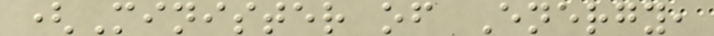(Minister of Energy,
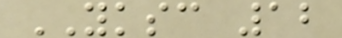YKSC 12
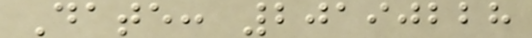Date: 20190228
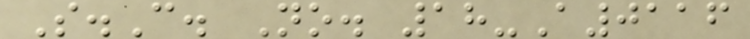S.C. No. 18-A0116
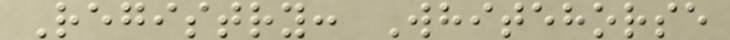Registry: Whitehorse
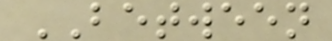BETWEEN
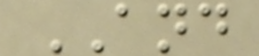AND
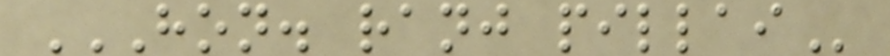HON. RANJ PILLAI
